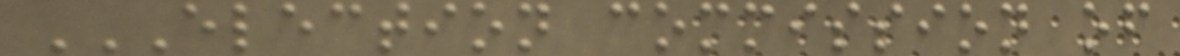ELECTION COMMISSION OF
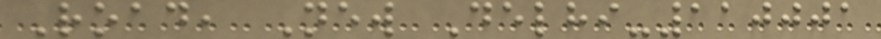Road, New Delhi-110001
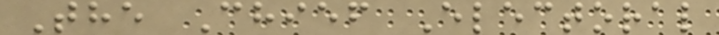The Chief Electoral
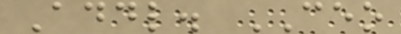Addl. CEO
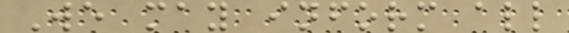We may inform all
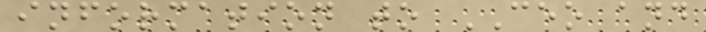information to CEO and
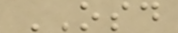OSD
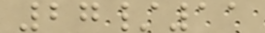27/11
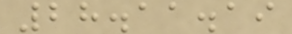28.11.19
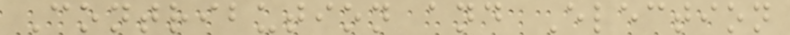Contribution and Election
